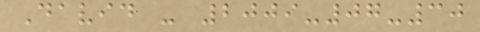David - 2009-07-30
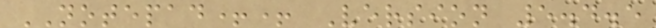NOTEPAD++ Version 5.4.5
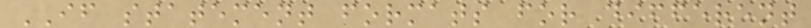IF statement formats for different
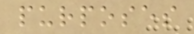purposes
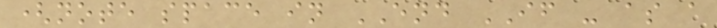(note space in END IF - as a
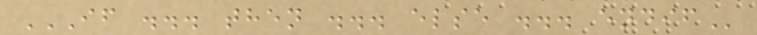IF ... THEN ... ELSE ... ENDIF
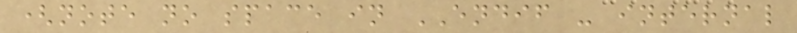(note no space in ENDIF - internal
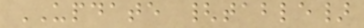UPDATE {table}
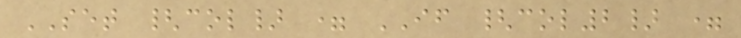SET {col} = IF {col2} =
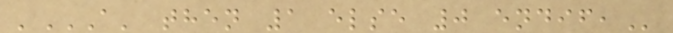'A' THEN 1 ELSE 0 ENDIF,
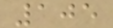105
